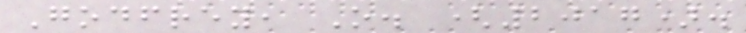Godfrey, O. (2017).
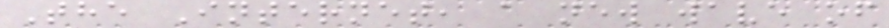The Internet, a new wave of
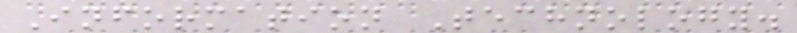Information Technology.
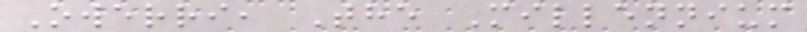Owerri, The Millennium
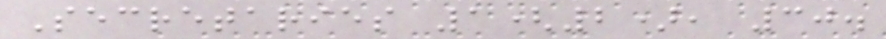Secretaries 1(2), 30.
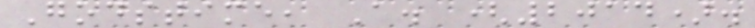Godstime, A. (2014).
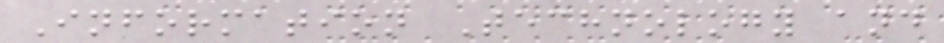Information Technology and
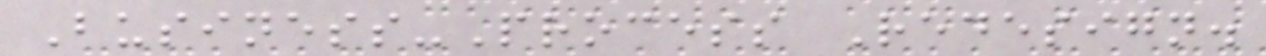Business-Process Redesign.
